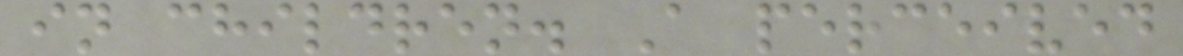in children. A perceived
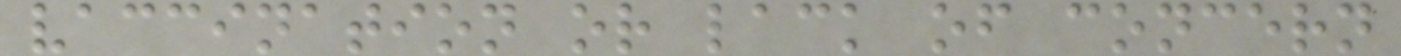vaccination or lack of concern
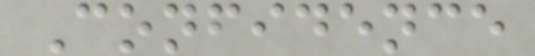Confidence
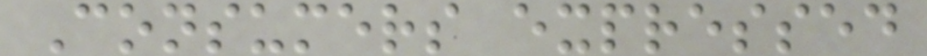Consumers expressed
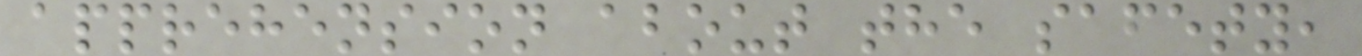apprehension about the safety,
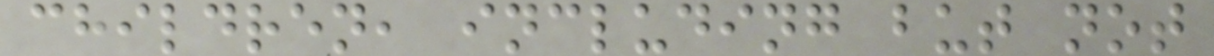children, including but not
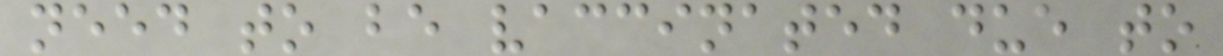need to be vaccinated due to
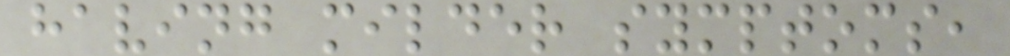having milder symptoms,
